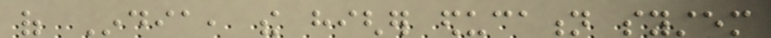of India, the higher education system
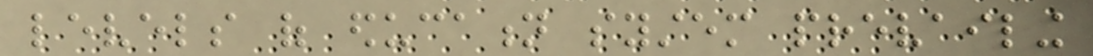levels of education system prevailing
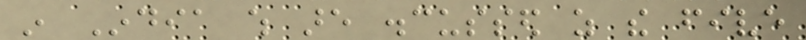in India which are discussed as the five
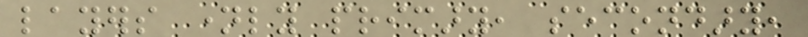layers namely primary, secondary,
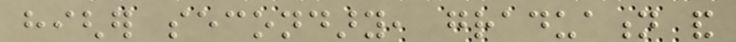higher secondary, graduation and
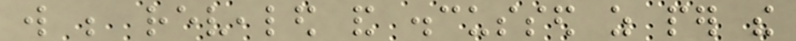will be revealed and discussed as per the
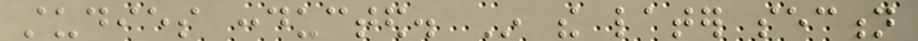studies conducted. In the later section
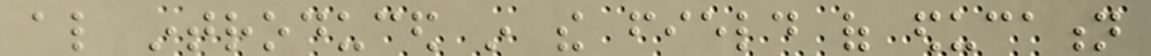also introduced in the field of education
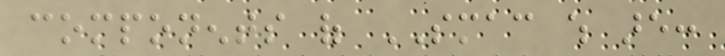components of SMAC which are:
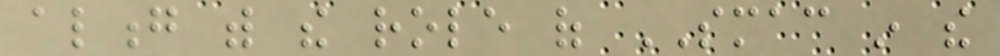along with the role of SMAC in the
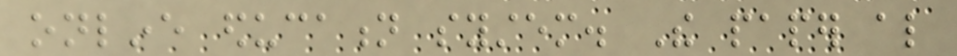online education system. The paper also
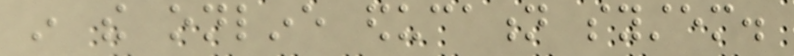in the online education system.
